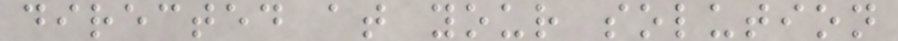directed at your solution
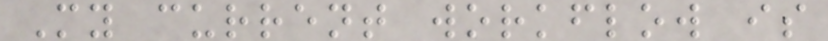My current workflow is
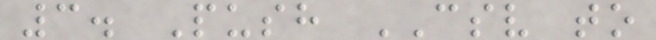3. Push CSV to
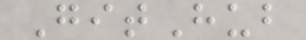GitHub
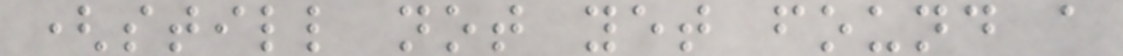(still not yet found a
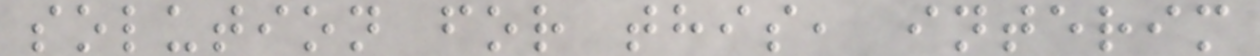solution for this, interim
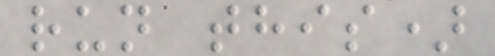run this)
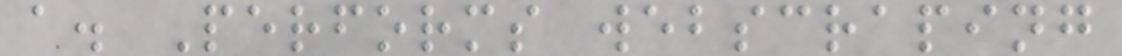a. Performs webscraping
